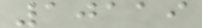10119
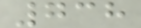738
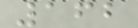162
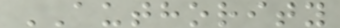AUTHORITY
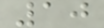10
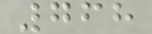768
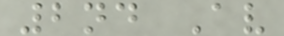2nd Av
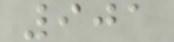901
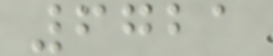6721
